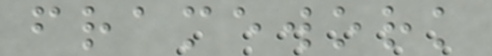framework
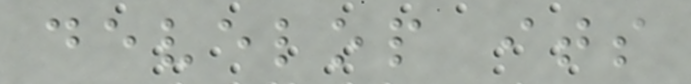develop its
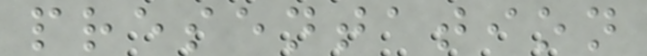presentation
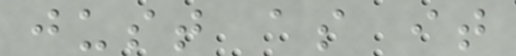just as it
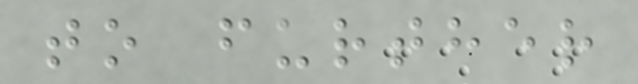to further
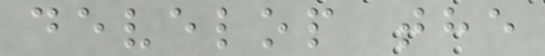develop the
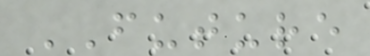FUTURE
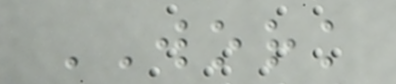WORK
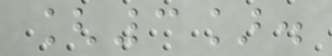[3].
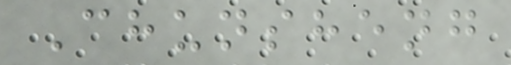Chunsheng
